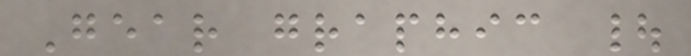Gear graphic |
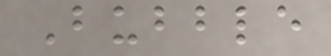Bubble
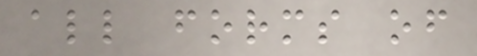all forms of
